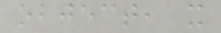object, x
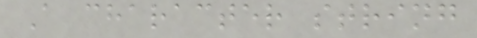A character string
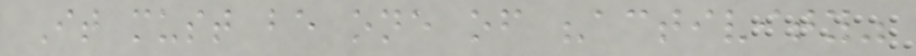It must be one of "activity"
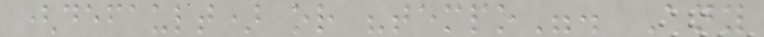(default) or "tempo". Any
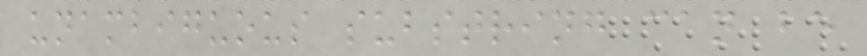unambiguous substring can be
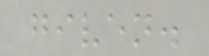given.
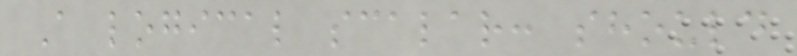A logical scalar: should
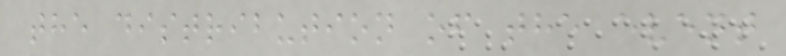the distribution of the event
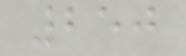250
